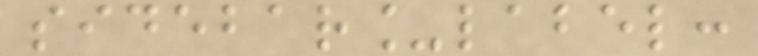sidebar_label:
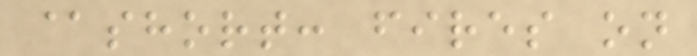@short: fires on
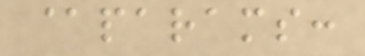@params:
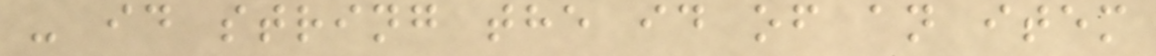- id string the id of an item
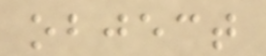object
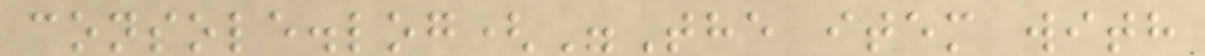console.log("The item with
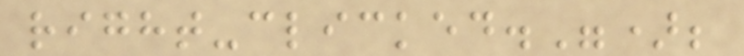right-clicked.");
